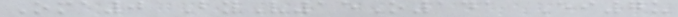Oma0 ByV15O141 Ei7u
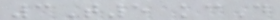3T5 kcD
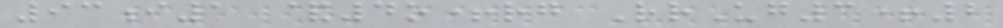93i1 &4o+rg RrUg3+2
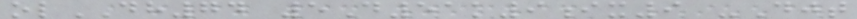olDH74 5D51k9ix9 -Djt
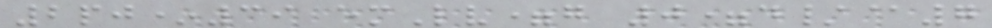2pj*39 emLv=g 0=d/@7
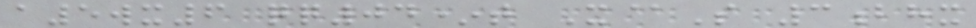a5wx6 qq04*t X@S 3bhx
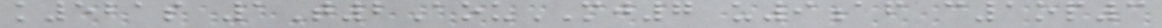k521s 1T2AouMJ7 u9af c1op3
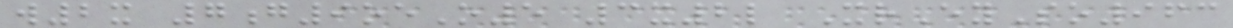w2x 7g9oeO5 3x2l XrEySo963
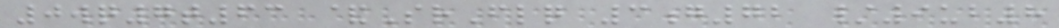0wq7t63 &SrFlq 3g72 /9ub8
